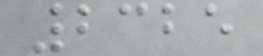2325
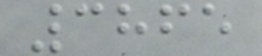3865
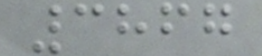3867
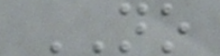NO
